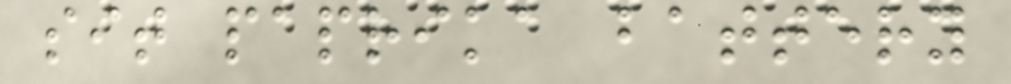sit paprika battery
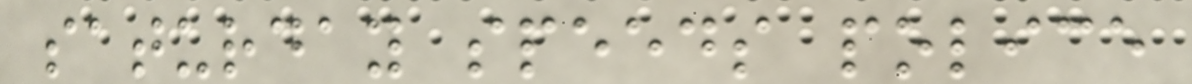saturday speeds police
